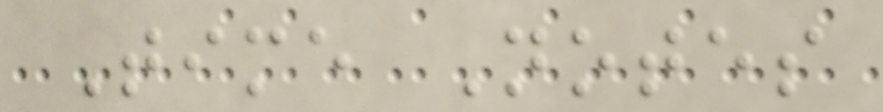Time Notes
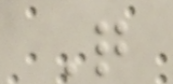Q
